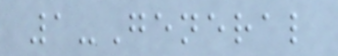1-General
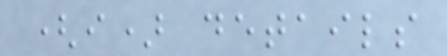(i) details
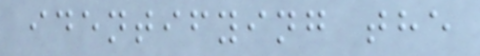identifying the
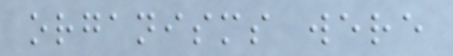organisms were
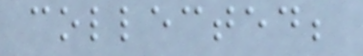collected;
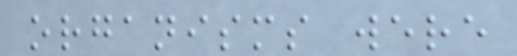organisms were
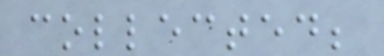collected;
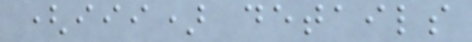(iii) details
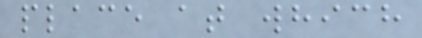place at which
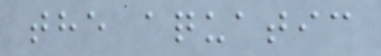the aquatic
